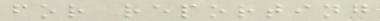for reporting
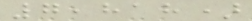7,818)
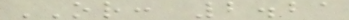OR: 2.21
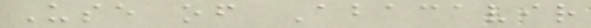Use of Abacavir
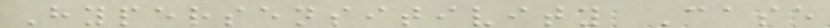Hypersensitivity Case
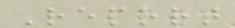Report
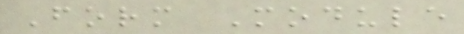Form Module
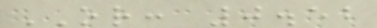OR: 0.52
